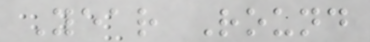Year Round
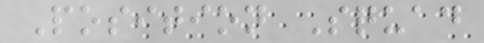Position Squad
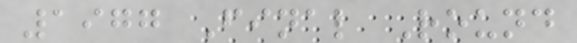1977 Final Round
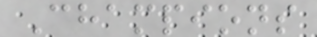Champions
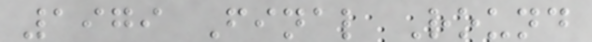1979 Final Round
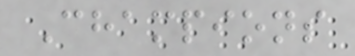Champions
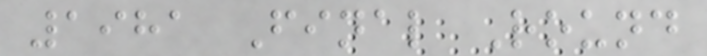1981 Final Round
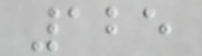125
